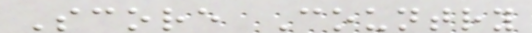Score Country
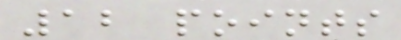12 points
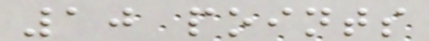10 points
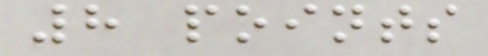8 points
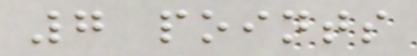7 points
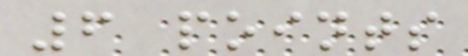6 points
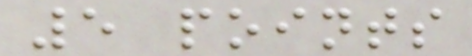5 points
